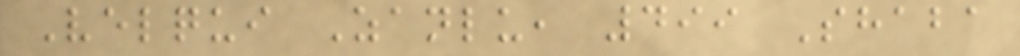Velqui Zanlu, 499 Shaba
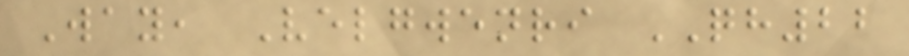Way, Velgwenri QH22
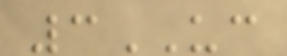3UC
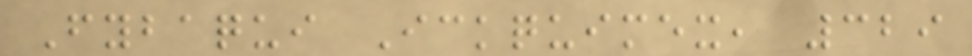Fybaqui Ickquimex, 329
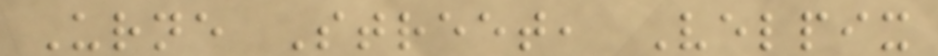Urne Street, Velpix
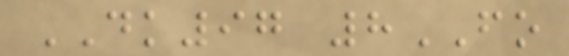DK97 8FO
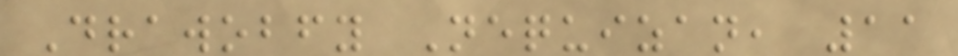Drawobfy Nequizan, 11
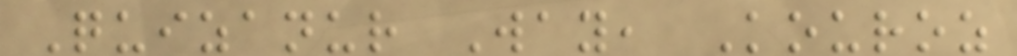Quizanur Way, Kouroz
